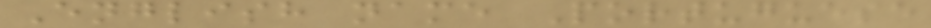English name Portuguese
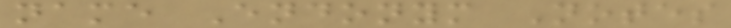name Endonym Notes
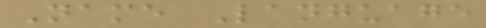Name Language
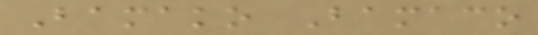Bamako Bamaco
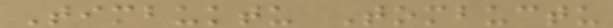Timbuktu Tombuctu
